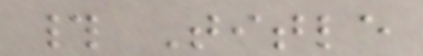# Title
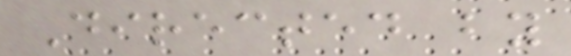Directed by
